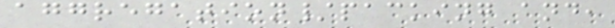aggregation/packing and,
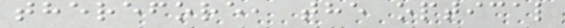therefore, the optical
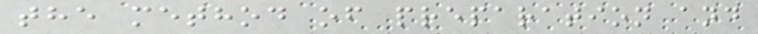the method of preparation and
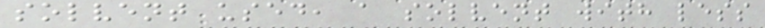solvent used, a solvent with less
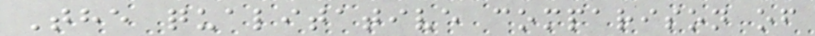The qualitative comparison of
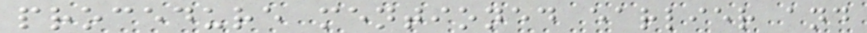procedure mentioned earlier and
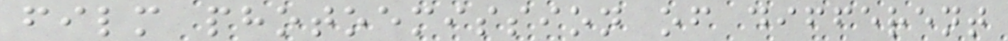film photoemission of different
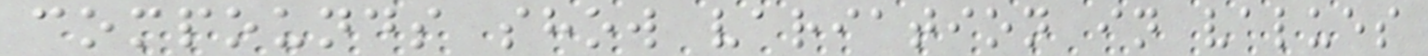compounds show variation in values
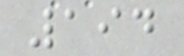194
